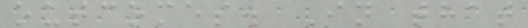outcomes. In that
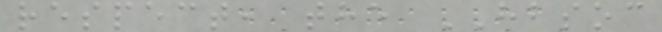respect, the HBSOC
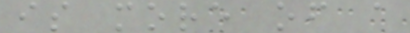is more of a
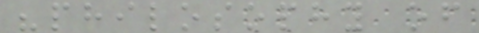"philosophy of
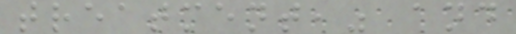treatment," and
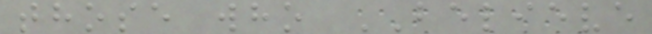those who BELIEVE
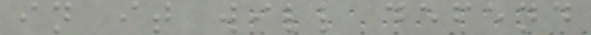in it will defend
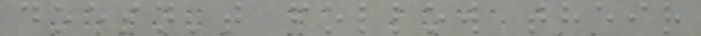doesn't follow their
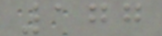177
